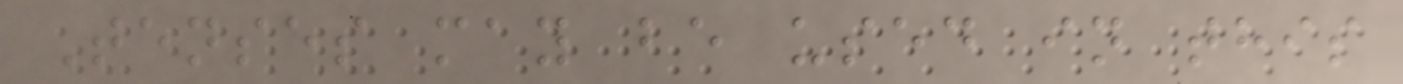Tenses may be used in this
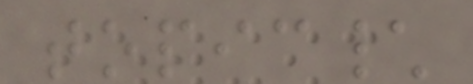topic\
